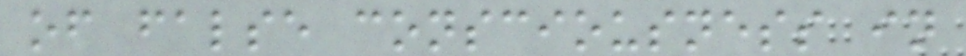of false consciousness in
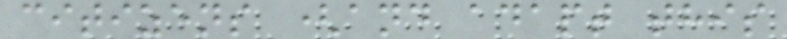citizens (and adapt this
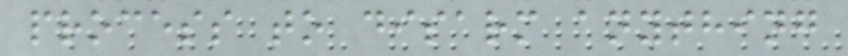process to disarm anything
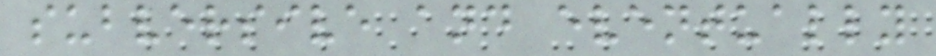subversive and eventually
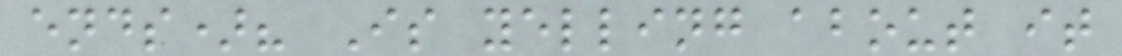ends)? Is yelling about it
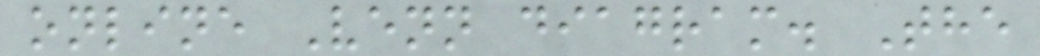online Venn diagram. The
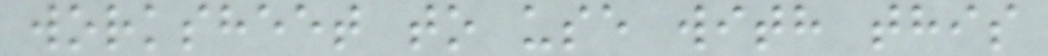worksheet to use with this
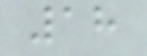18
